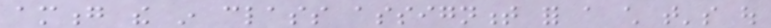among the in class assignment for a child that's out
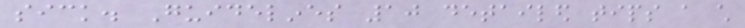sick. Guidelines 10 detailed tips a child
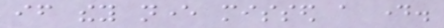if they never missed a day.
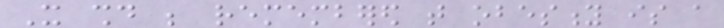It should be remembered that obesity is a
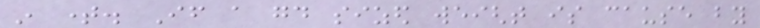in time. If a good sized weight is cause by
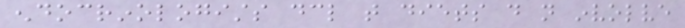endocrinologists declare that diets do not involve
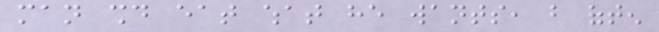man should eat what he wants, but often
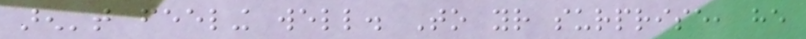aren't feeling well. To your surprise, he
